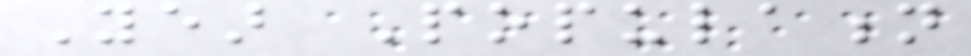Year Population
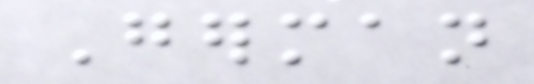German
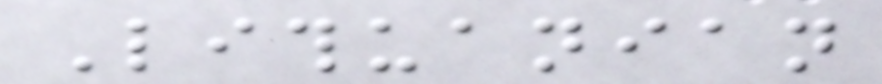Lithuanian
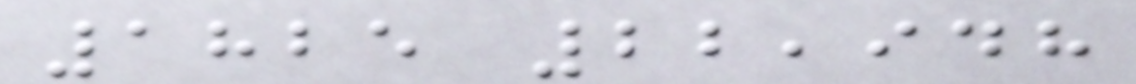1825 22,948
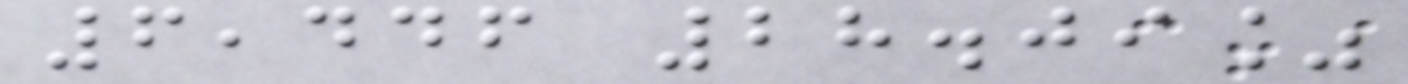6,446 28.09%
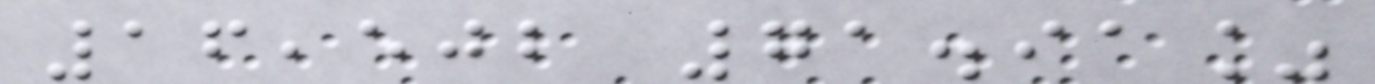16,502 71.91%
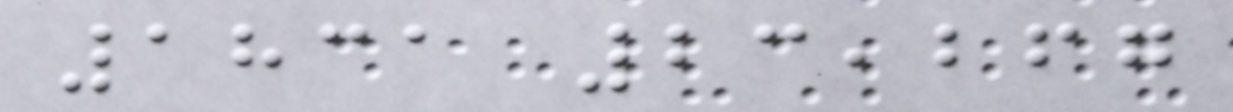1831 23,267
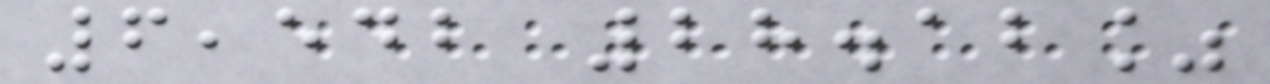6,542 28.12%
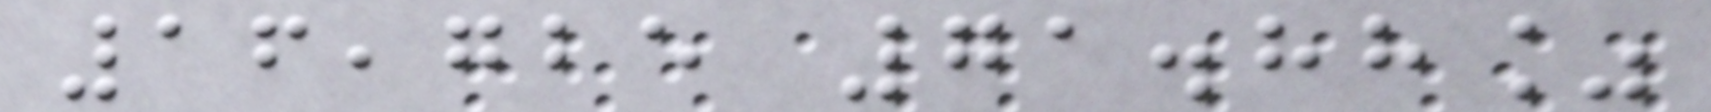16,725 71.88%
